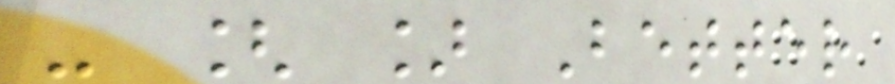- [ ] Better
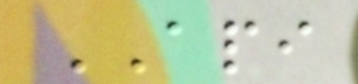API
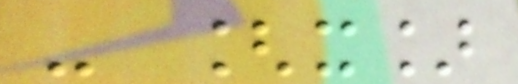- [x]
